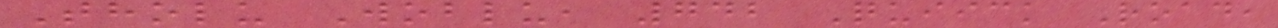Tholu Woblu, 742 Quiick Road,
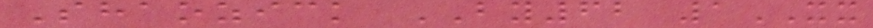Shaozick BY62 1XX
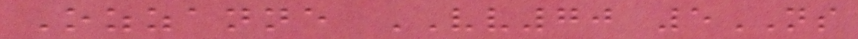Ozzanne VV70 5NS
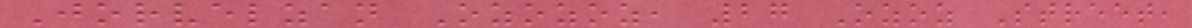Jorvelzan Ozozoz, 27 Ozoz Street,
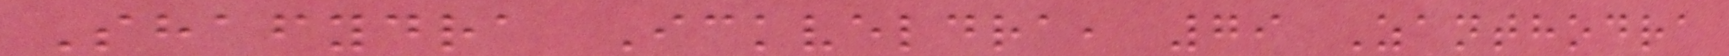Shafydra Ickveldra, 79 Zanthodra
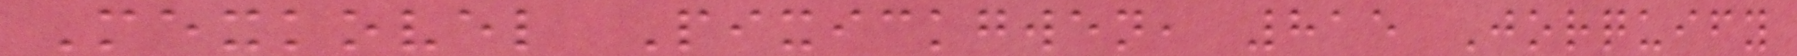Mexkovel Pixickgwen, 815 Jorquify
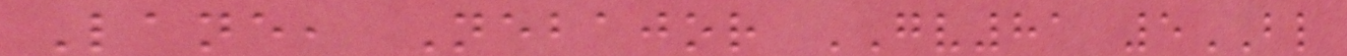Lane, Nebajor GV81 5BL
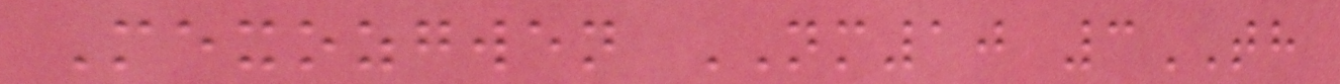Mexozgwen NM10 3TH
